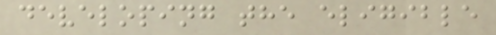developing the eligible
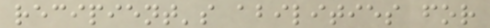recipient's abilities for
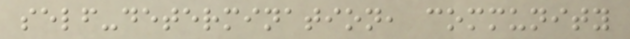self-determination, community
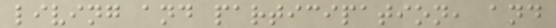living and participation, and
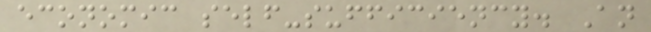economic self-sufficiency. An
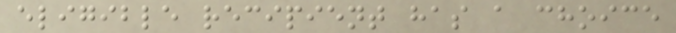eligible recipient has a choice
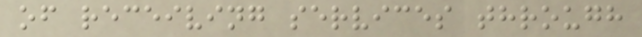of receiving services through
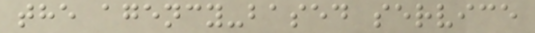the agency-based service
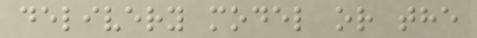delivery model or the
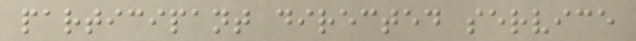participant directed service
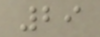29
